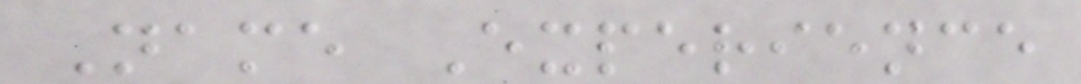Name Experience
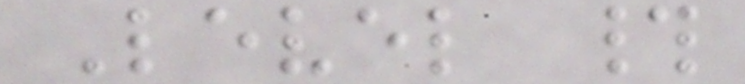Level #
